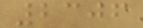2306
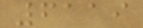6119
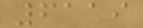6119
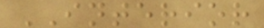INTERIOR
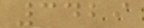3429
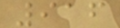916
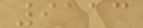9113
